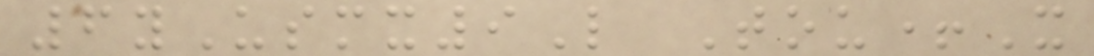6yUsmx9L Tou+X
